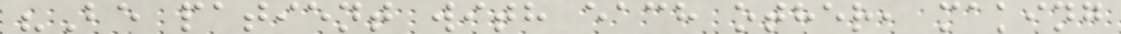"Be patient with each other, making
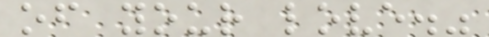of your love."
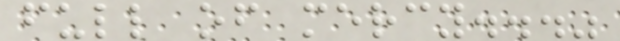full of mercy..."
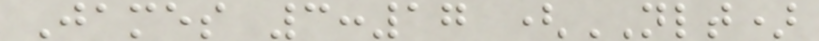James 3:17 (NLT)
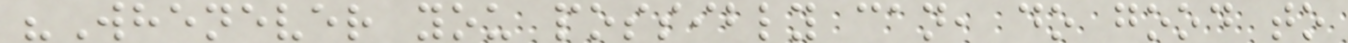"Whenever you possibly can, do good to
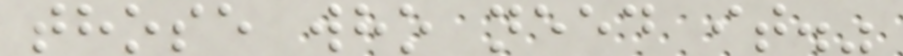those who need it."
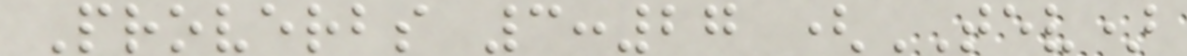Proverbs 3:27 (TEV)
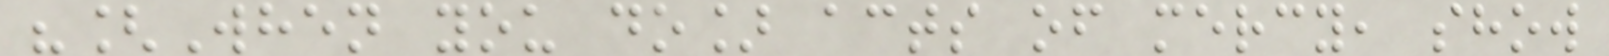"[When you do] acts of mercy, show
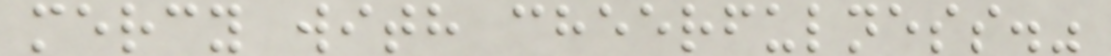mercy with cheerfulness."
